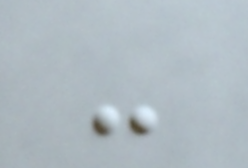-
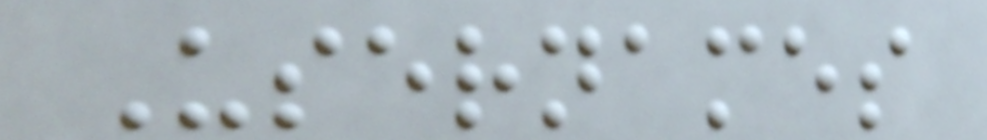Usernames
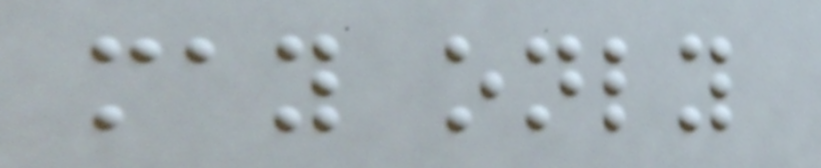may only
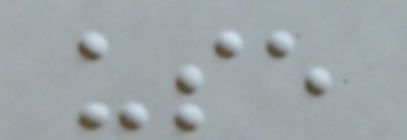use
